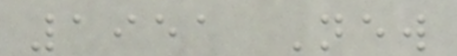1951 New
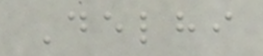Delhi
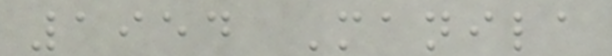1954 Manila
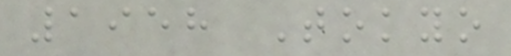1958 Tokyo
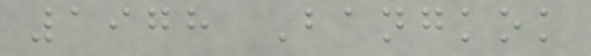1978 Bangkok
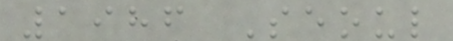1986 Seoul
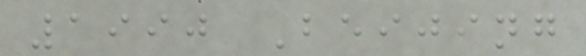1990 Beijing
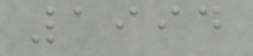1994
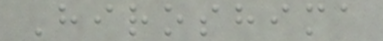Hiroshima
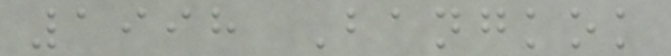1998 Bangkok
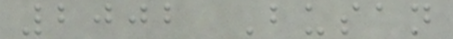2002 Busan
